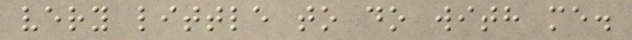very little to do with me.
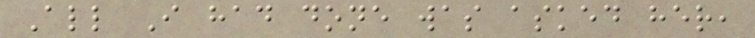All I had done was asked her,
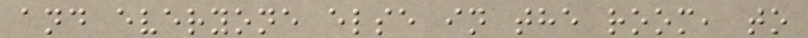and everyone else in the room, to
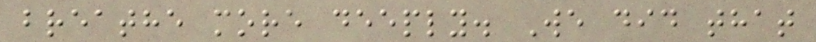breathe more deeply. We did that
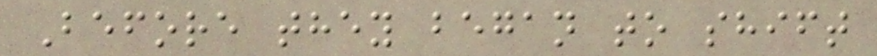Before they began to shift
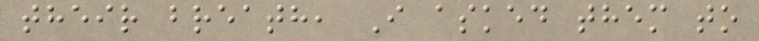their breath, I asked them to
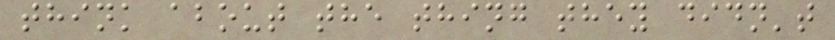think about the thing they didn't
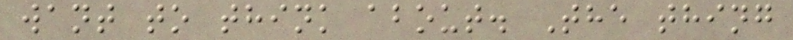want to think about. The thing
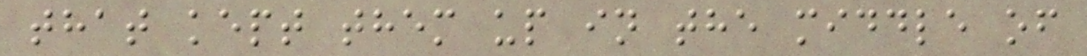that kept them up in the middle of
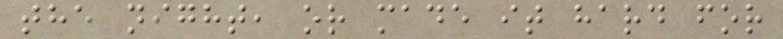the night, or made it hard for
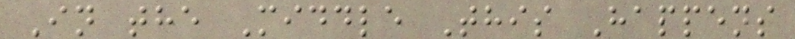In the Middle This Happens
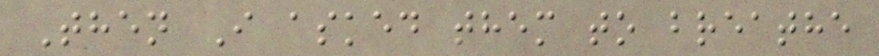Then I asked them to breathe
